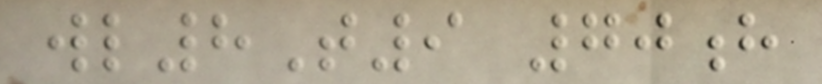wl8T9 70h
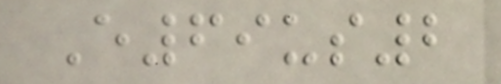E69us2
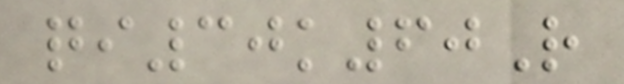qi30k60R
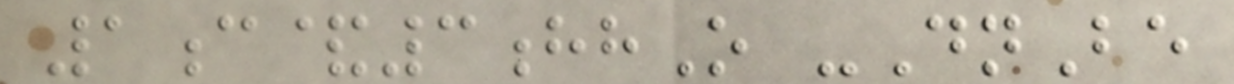1c&3hhO -DnBe
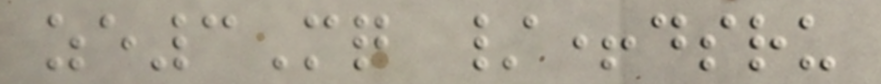ze3Mq /+dsru
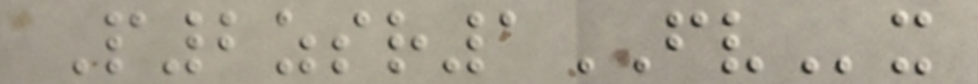P2zsr1FVx
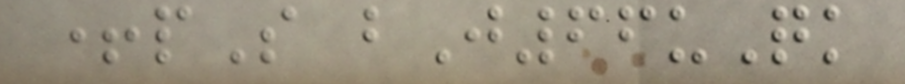+pS bJ66uQk
